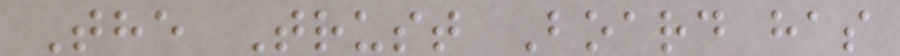The Trust Board has
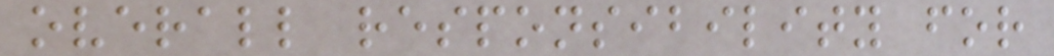overall responsibility for
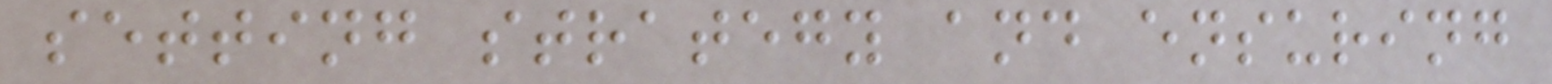setting strategy and ensuring
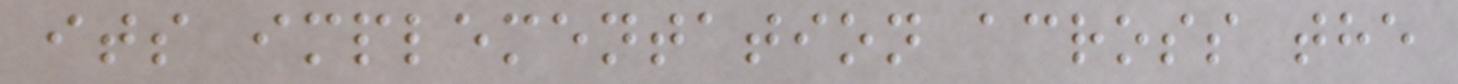its implementation across the
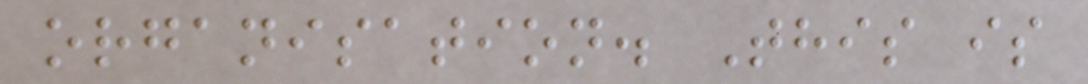organisation. This is
